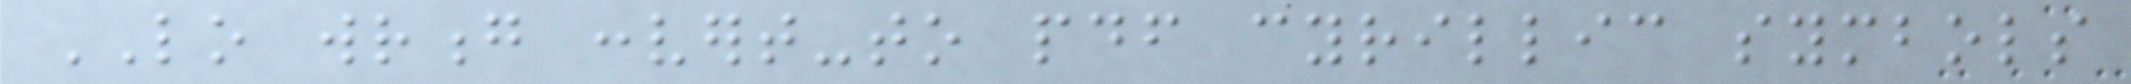LO wrong convert-to pdf cyrillic symbols
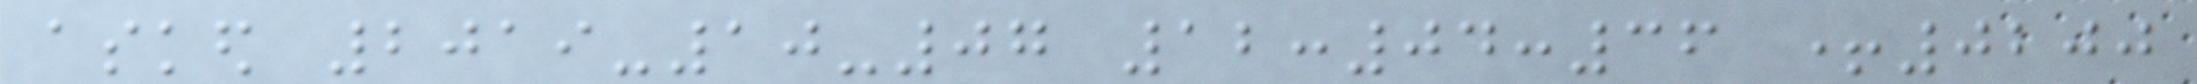asked 2019-10-07 12:04:36 +0200
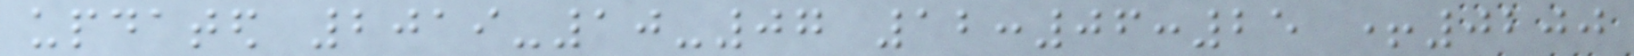updated 2019-10-07 12:06:25 +0200
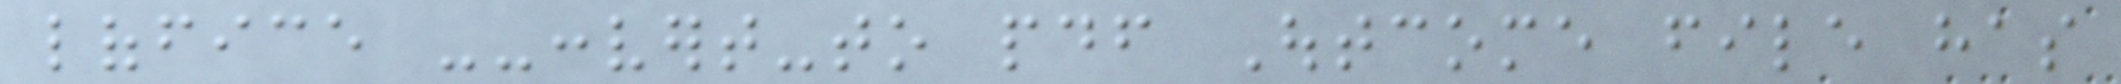loffice --convert-to pdf Outcome file has
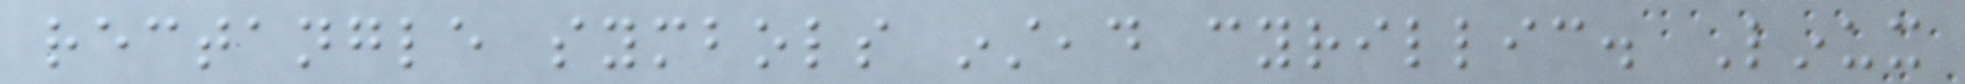rectangle symbols instead cyrillic. Linux
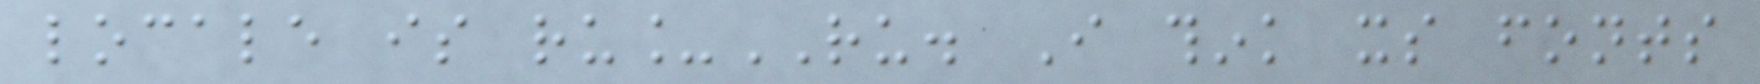locale is ru_RU. I think its fonts
